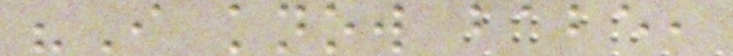"I know babe,
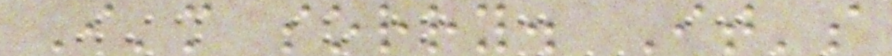I'm sorry. It's
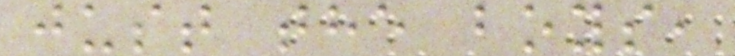just the boys,
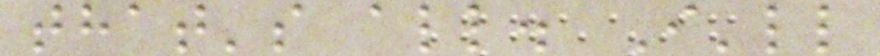that's all. I'll
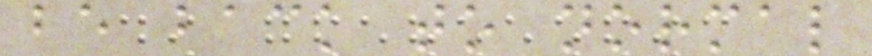be back to normal
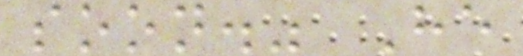soon." He
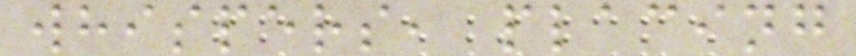whispers, placing
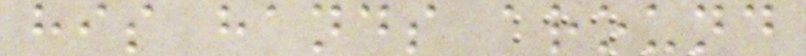his hands around
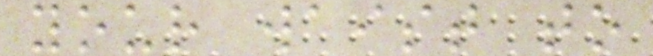your waist to
